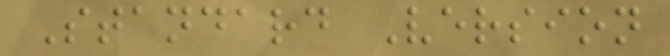Standard Version
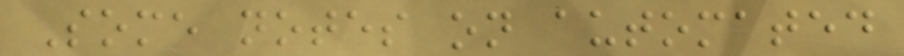Some notes on automated
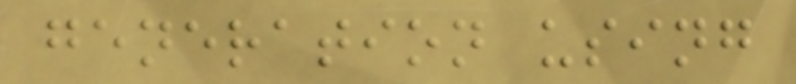generation using
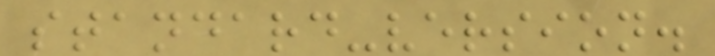standard-version.
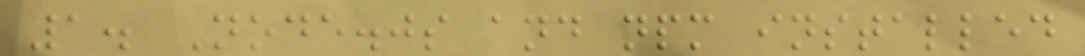1. Node.js and npm installed
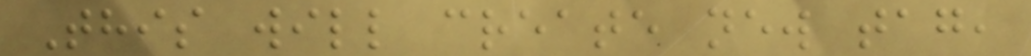This will create new tag,
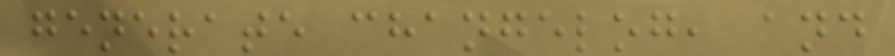generate changelog, and
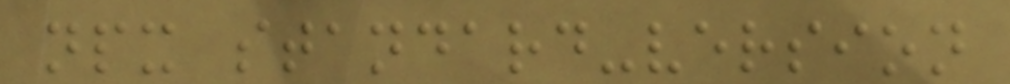npx standard-version
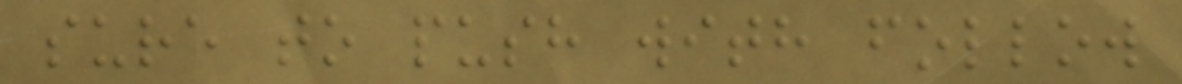sure to push with follow
